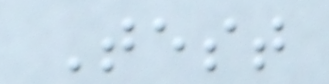Test
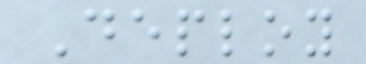Deploy
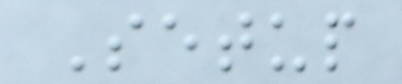Setup
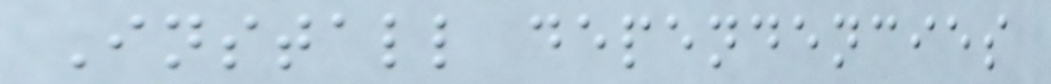Install dependencies
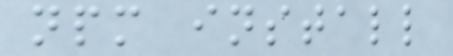npm install
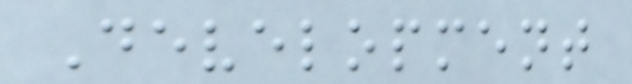Development
